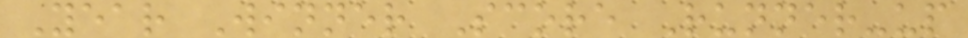Year Winner Score Runner-up
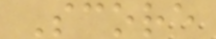Score
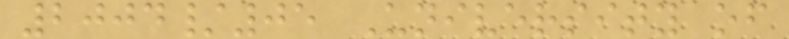2004/05 University of
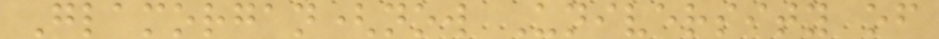Glamorgan(now University of
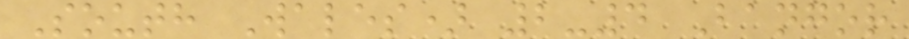South Wales) 2-4 Bangor
